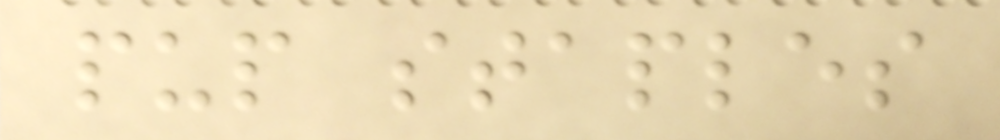pup staples
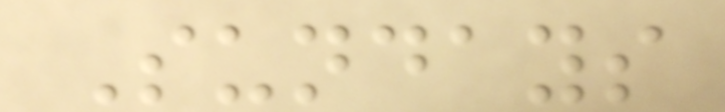Sundays
